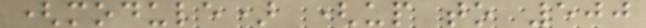(module) (up to 500
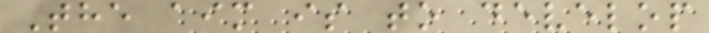The aim is to develop
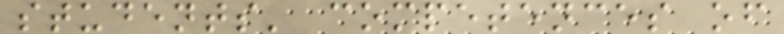students' competences of
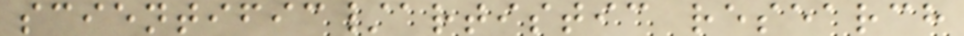scientific/artistic research
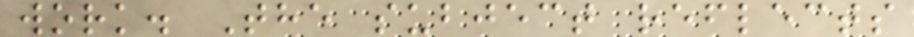work. The subject reflects
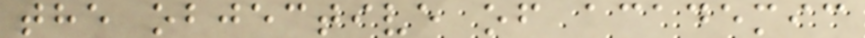the objective of academic
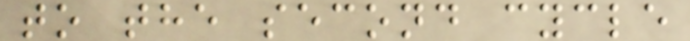to the second cycle
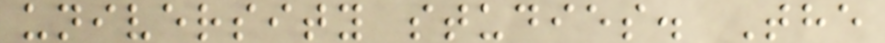university studies. The
